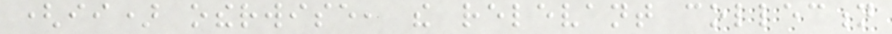(ii) otherwise, the relevant collection
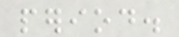period.
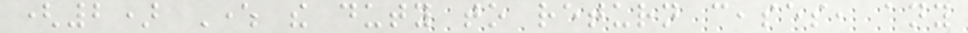(2) Where the duty to return ceases, any
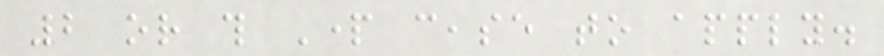2 or this Part cease to apply.
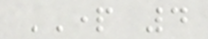PART 4
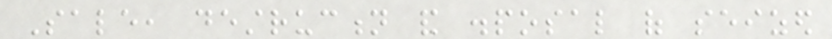Sale, destruction and disposal of seized
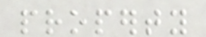property
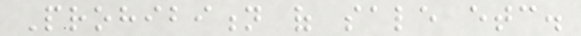Prohibition of sale etc.
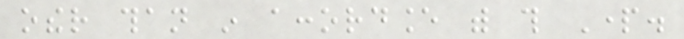other than in accordance with this Part.
